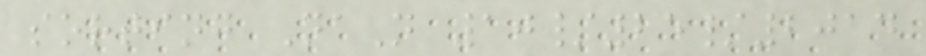sorting NaN 10/25/2014
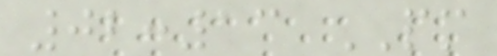02:13 PM
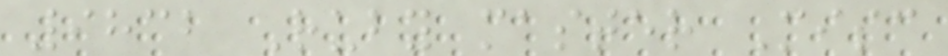9832 Ruby master Misc
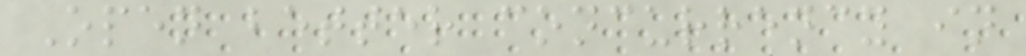Open better concurrency in
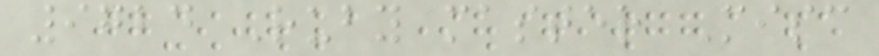9724 Ruby master Misc
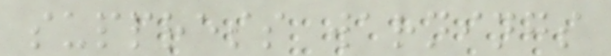suppress warnings
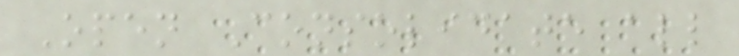Open Consolidate all
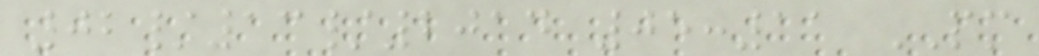02/13/2014 05:11 PM
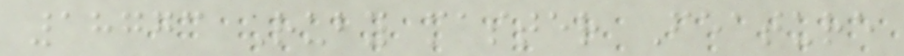18773 Ruby master Feature
